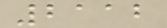2112
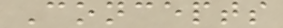Concepts
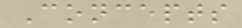Concepts
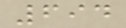694
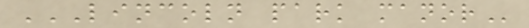LINCOLN PARK MANOR
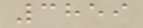3859
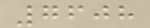7608
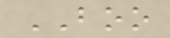BOO
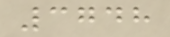3748
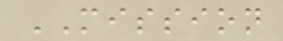MISSION
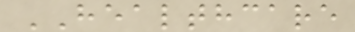HEALTHCARE
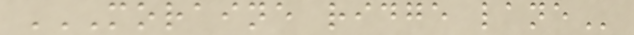MORAINE RIDGE LANE
